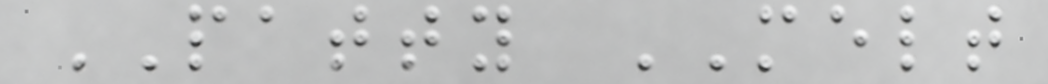PATTY MELT
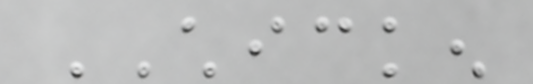CHICKEN
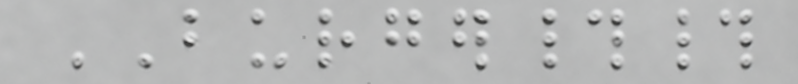BURGER##
